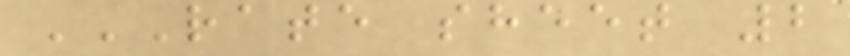RATE SHEET 2
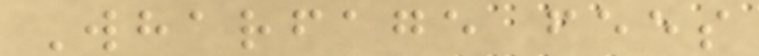Wharfage fees
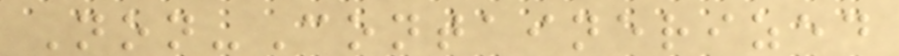Non-Containerized
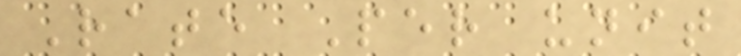Rate Per unit
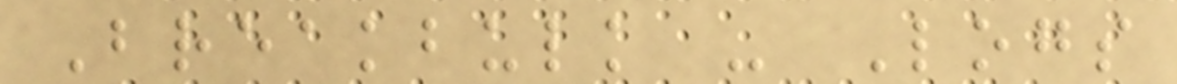Breakbulk - Logs
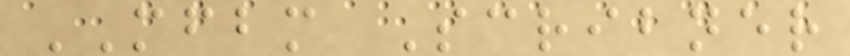MFBM Scribner
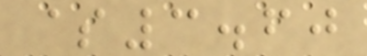$3.60
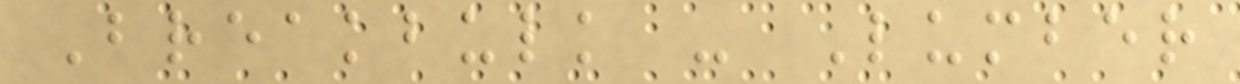Breakbulk - Lumber
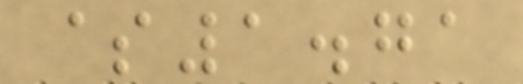$1.71
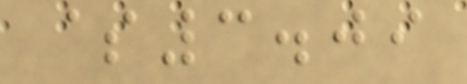$3.09
